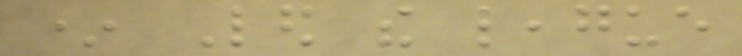* Led the league
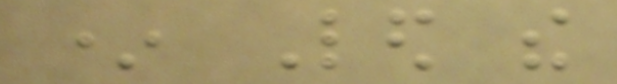* Led the
